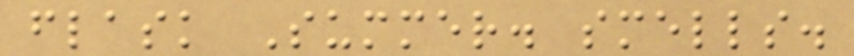flask Summer. smells.
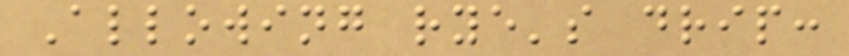Allowing rye's drip:
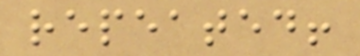repeated!
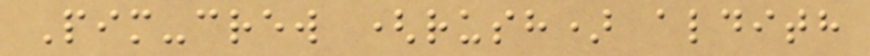Pim-crew (rush) aldith
